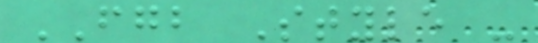FGB Style -
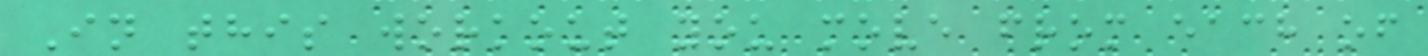In this workout you move from each of
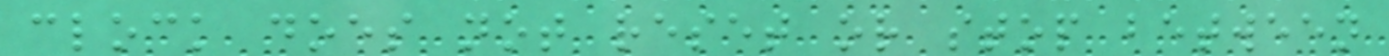clock does not reset or stop between
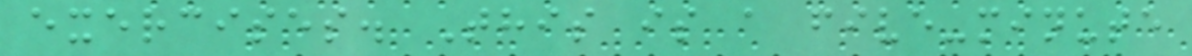exercises. This is a five-minute
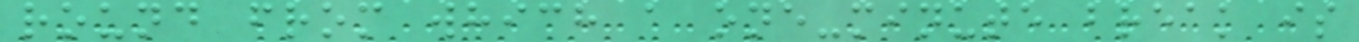round from which a one-minute break is
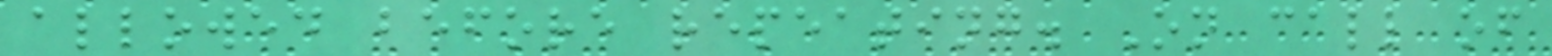allowed before repeating. On call of
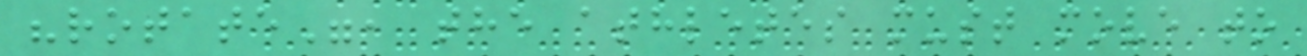"rotate", the athletes must move to
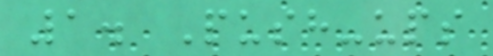1. Push-ups
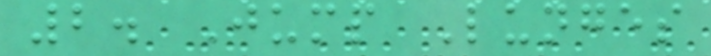2. Jump Lunges
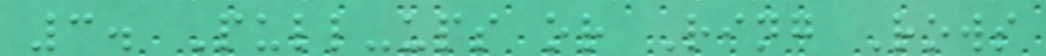3. Pull-ups or Ring Rows
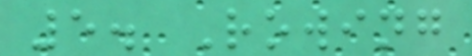5. Rowing
